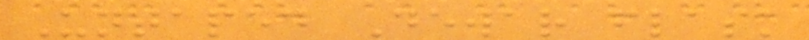Untaped Dewar flask
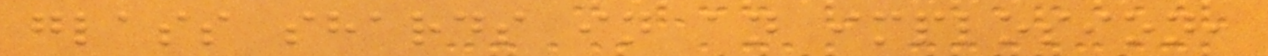glass shards in an implosion,
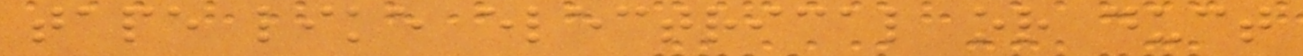tape like electrical or duct
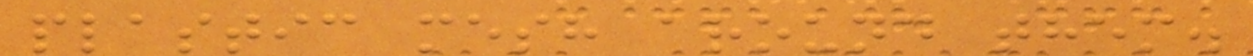plastic mesh around them.
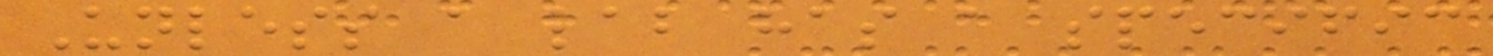Unless a lab has a specific
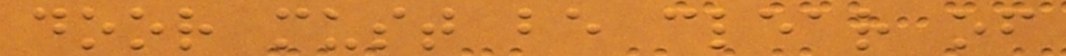door must be clear of
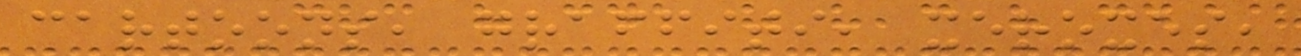cartoons, graffiti, xeroxes,
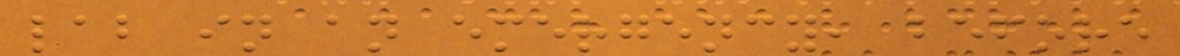lab in an emergency, before
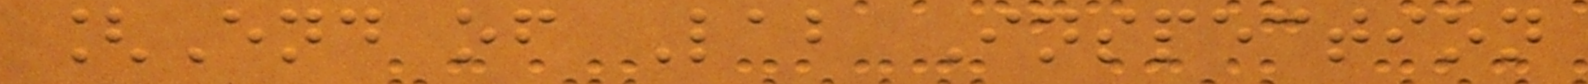[End of Lab Inspection
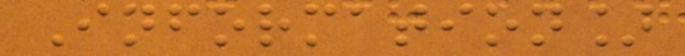Information]
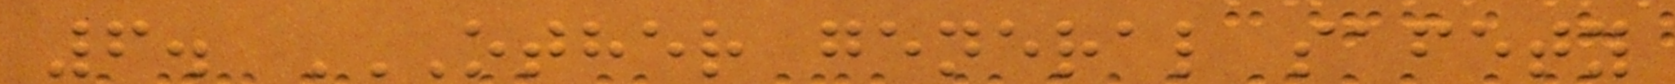6. OTHER GENERAL SAFETY
